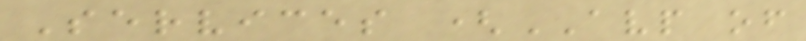Services (AVP of
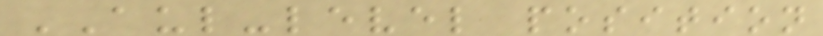AUL-level position
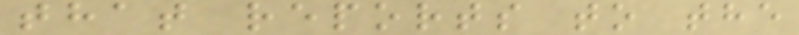that reports to the
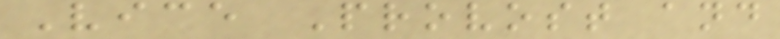Vice Provost and
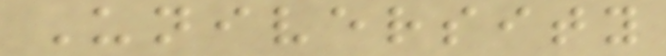University
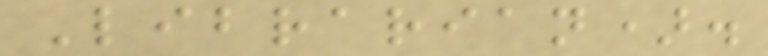Librarian).
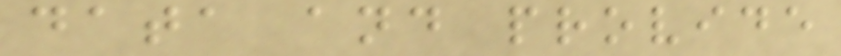data and provide
